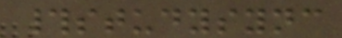#studysync
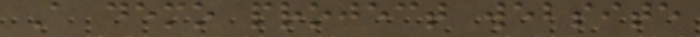A demo project website
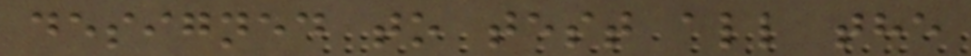designed to test all the
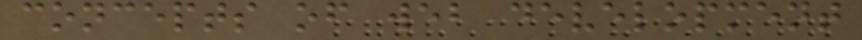concepts of web development
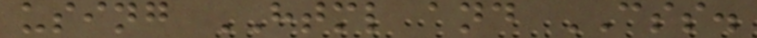using HTML and CSS.
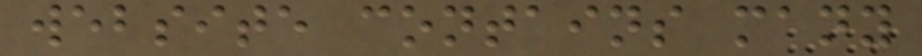website contains many
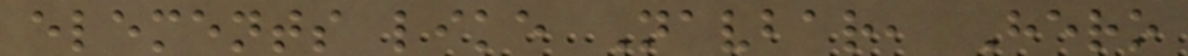elements like Navbar, Hero
